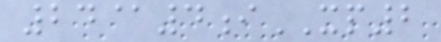24@4iXP2
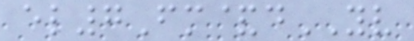el7Fm&dYV
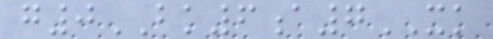g0BK6a7XK
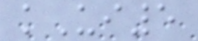kUi5
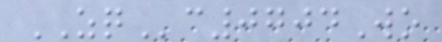ZQc0704Wo
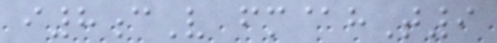i8cV fm@hT9
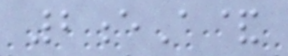2eA&
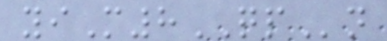yiM8QPn
